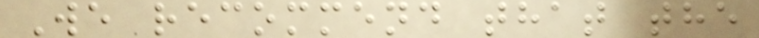We recommend that the
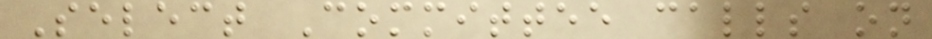Select Committee calls on
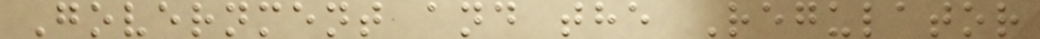Government and the Regulator
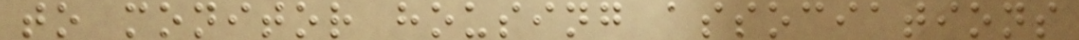to monitor housing associations
